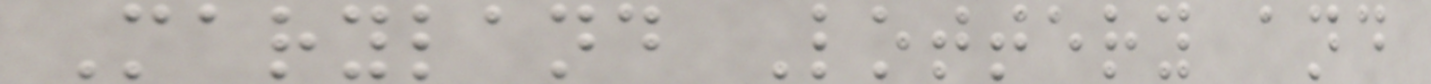Maryland Lottery and
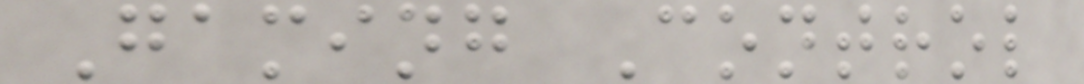Gaming Control
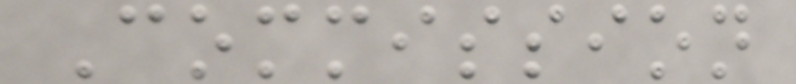Commission
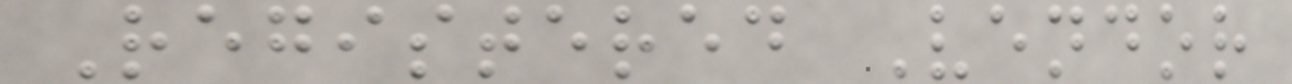Registered Vendor
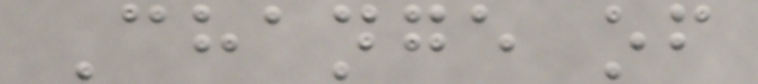Change of
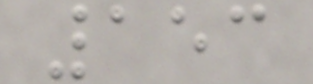153
